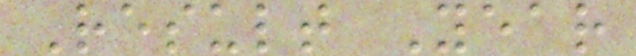Result Year
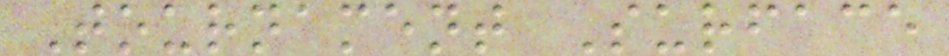Tournament Surface
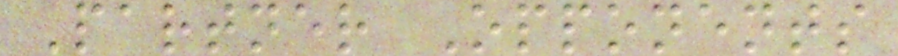Partner Opponents
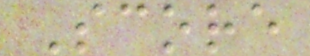Score
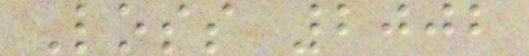Loss 2002
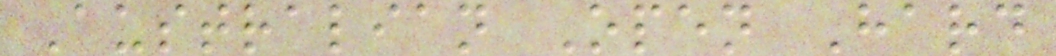Australian Open Hard
